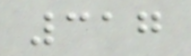317
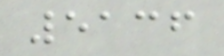5136
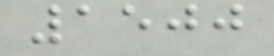1500
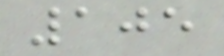105
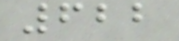622
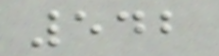542
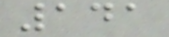141
